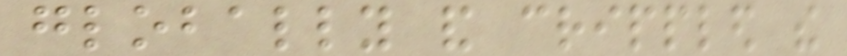globally and crippled the
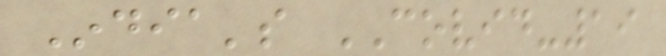India's COVID-19
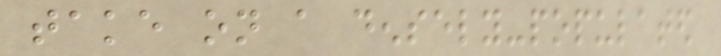take on a densely-populated
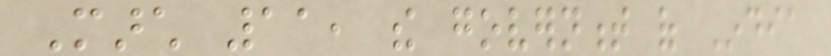March 11, the government of India
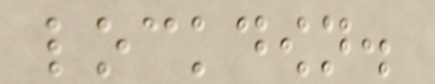lockdown.
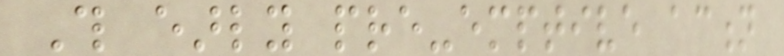This early pre-emptive action
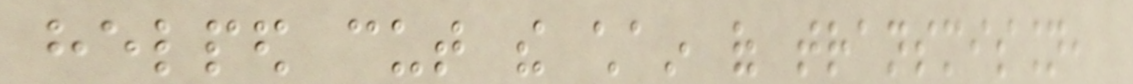helped cut the chain of transmission,
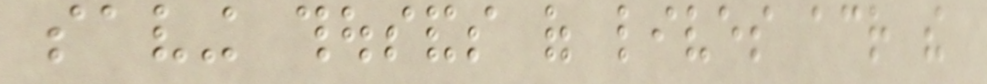saving thousands of lives across the
